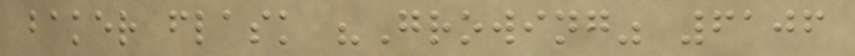baker flask "Growing" 6106
